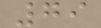79
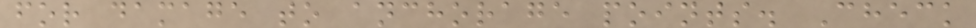for damage to anchorage points. Check
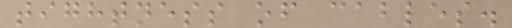tightness of cables.
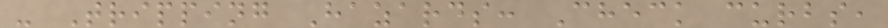- Tripping Hazards: Check curbs,
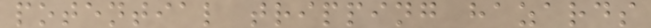potential tripping hazards
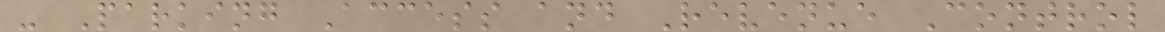- Parking Access and Revenue Control
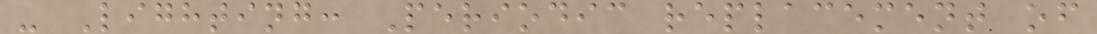- Lighting: Periodic replacement of
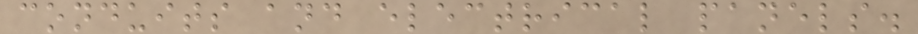conduits and electrical panels.
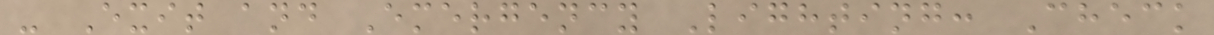- Exit and Emergency Lighting: Check
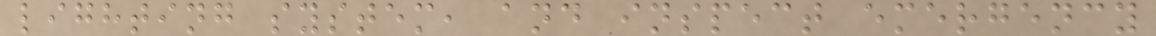lighting system, and inspect emergency
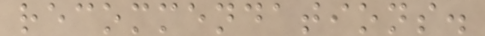recommendations.
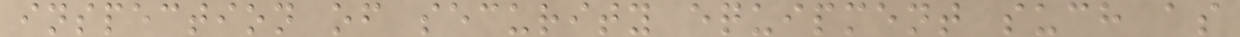inspection of security equipment such as
